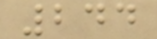244
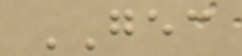GEC
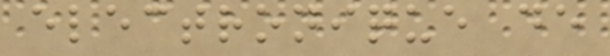electronique de
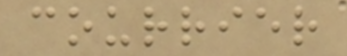courrier
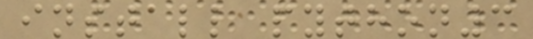install python3
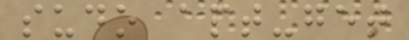sudo apt-get
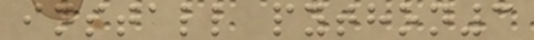install python3
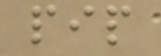pip
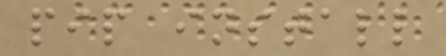pip install
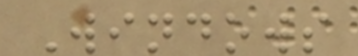Windows
